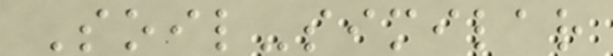Soil-similar
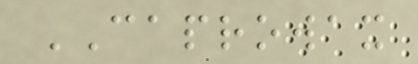CAPROWAX
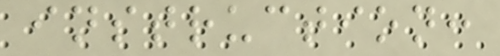instruction:
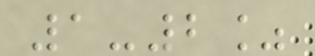1-2%
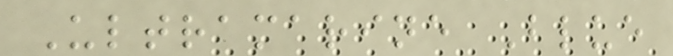Ultramarine Blue
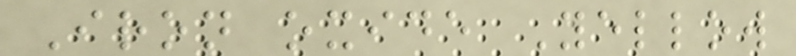Iron oxide Yellow
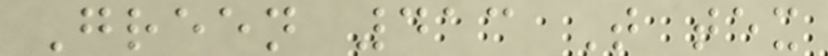Green 413 T tex
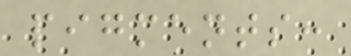pigments:
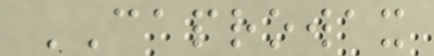CAPROWAX
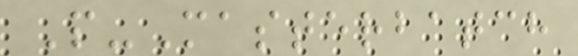P-Masterbatch
